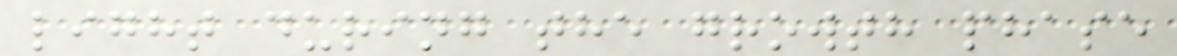light during the growth phase
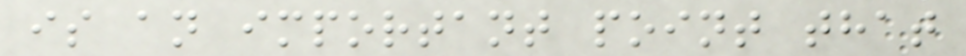is an important point that
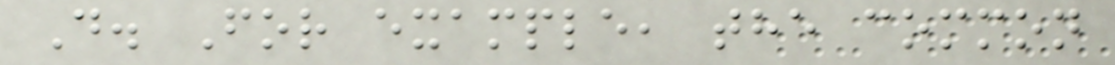D. For example, the common
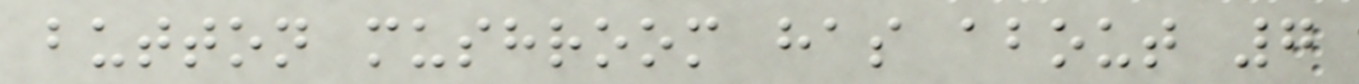button mushroom has about 7
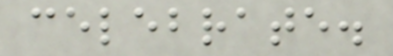celebrate.
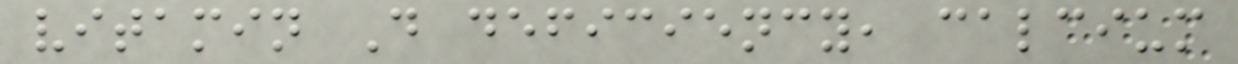vitamin D deficiency, calcium
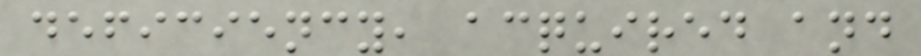deficiency, acquired and
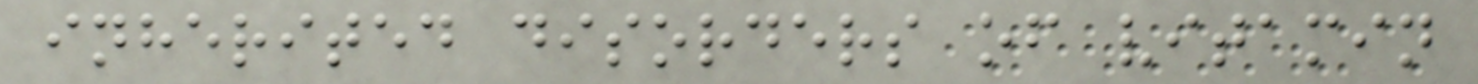inherited disorders of vitamin
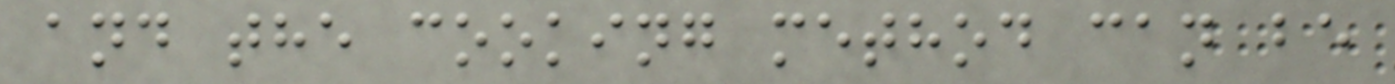and the cooking method can be
